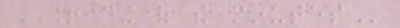READING OF THE MINUTES
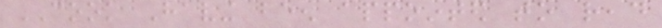COOK Having been appointed to read
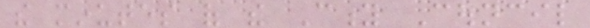the minutes of the City Council
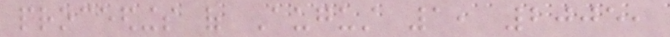proceedings of August 1, 2005,
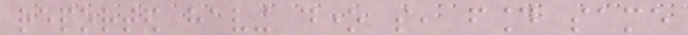reported having done so, found same
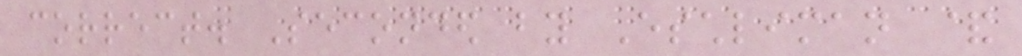correct. Seconded by Eschliman &
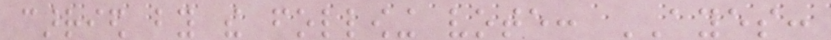carried by the following vote: AYES:
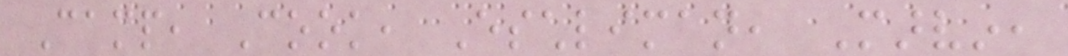Camp, Cook, Eschliman, Marvin,
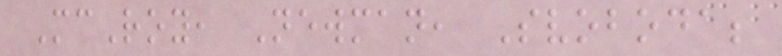McRoy, Newman, Svoboda;
